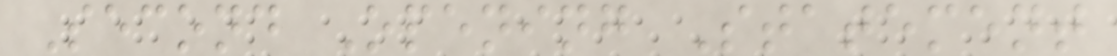Second Opening Statement
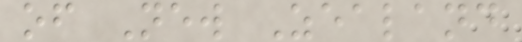of New Zealand
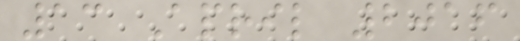13 April 2016
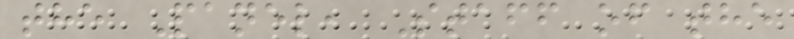the Panel, Staff of the
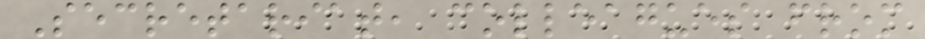Secretariat, colleagues from
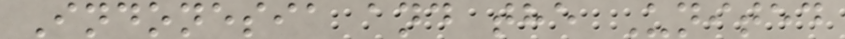Indonesia and the United
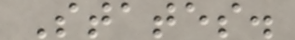States.
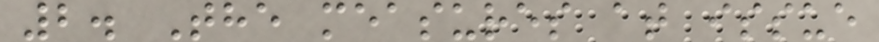2. The measures at issue
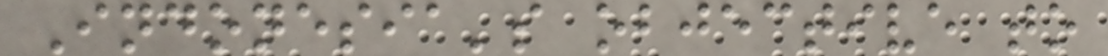Indonesia's objective to
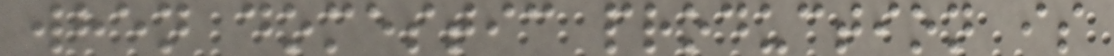when domestic production is
